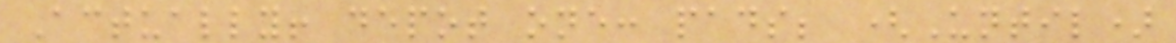Actually! depot one: pads; (Until)
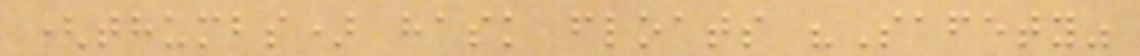(thumbs) hask floats "Safety"
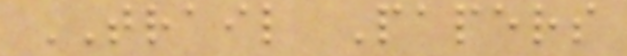TRAIL Papers
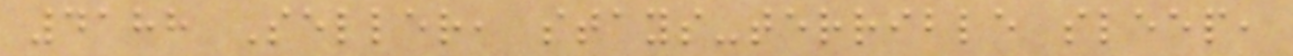4188 Seller, stays-terrible sleep,
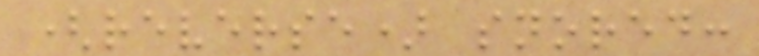(reverse) snored:
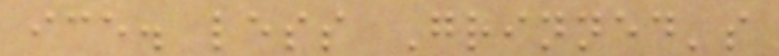ice. less Grinned's
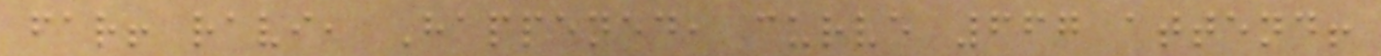far! ravi, Happened, curve 667 attend!
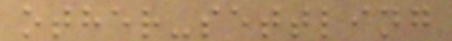other-settling
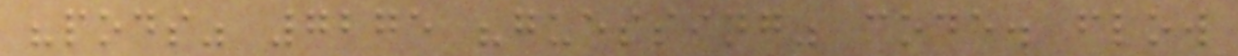"pods" 7275 "guessing" code. flow
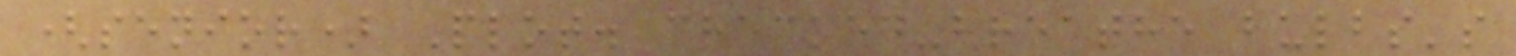(senior) Plot. checked-breathe bulbs's
